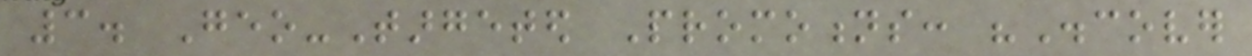3. Geo-Targeted Promotions: "Discover
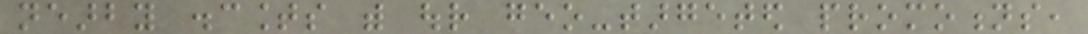nearby discounts with our geo-targeted promotions,
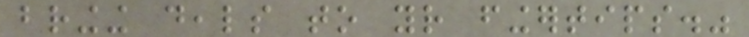bringing deals to your fingertips."
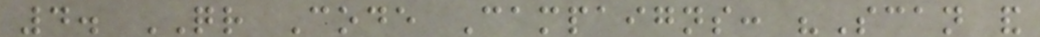4. QR Code Campaigns: "Scan and
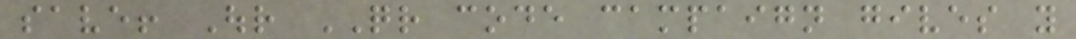save! Our QR code campaign gives you
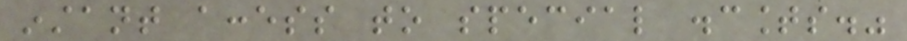instant access to special discounts."
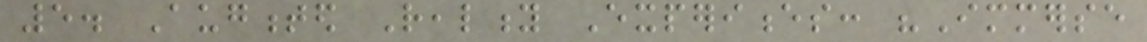5. Augmented Reality Experiences: "Immerse
